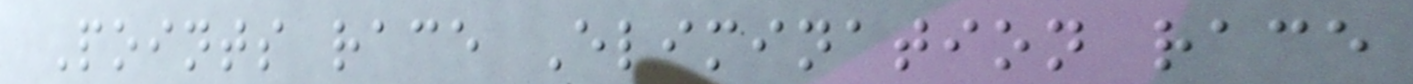Points race Elimination race
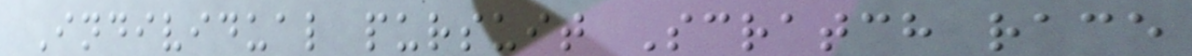Individual pursuit Scratch race
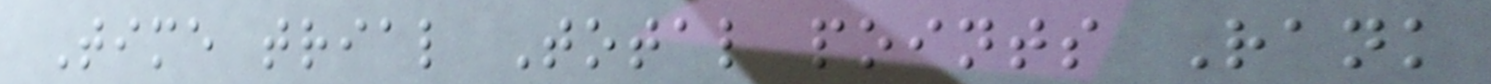Time trial Total points Rank
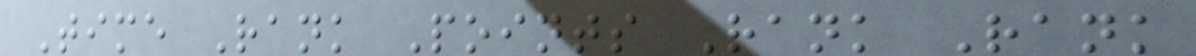Time Rank Points Rank Rank
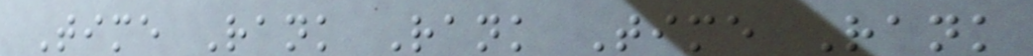Time Rank Rank Time Rank
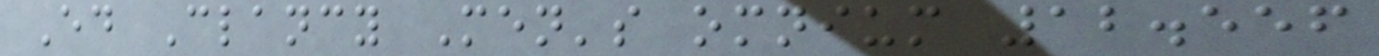Ed Clancy Men's omnium 12.556
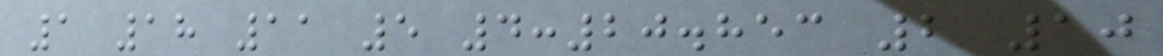1 18 11 5 4:20.853 2 10
